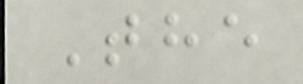The
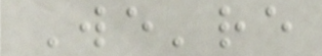We're
